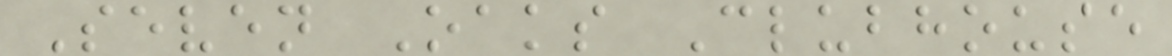Seven Oaks Clubhouse
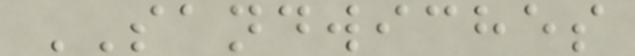SANDWICHES
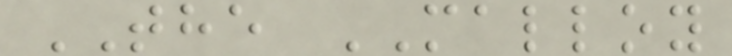THE MALLOY
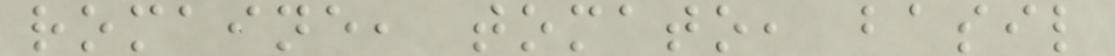romaine, tomato, basil
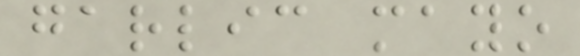garlic mayo
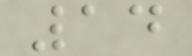14
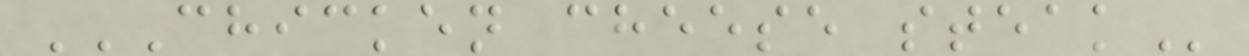CHICKEN CHEESE STEAK
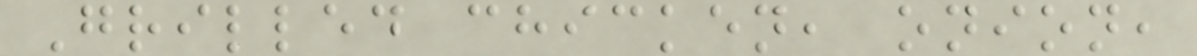Grilled chicken, onion,
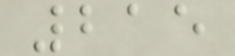215
